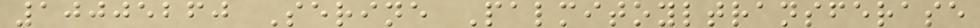10005260 Serine Palmitoyltransferase
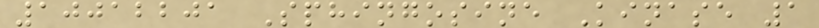10012201 Sphingosine Kinase 1
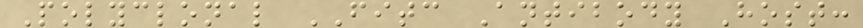Polyclonal FITC Antibody Host:
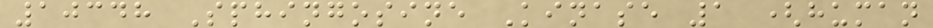10348 Sphingosine Kinase 1 (human
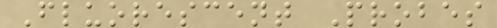Fluorescent Probes
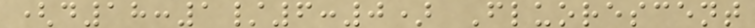(d18:1/6:0) Fluorescent
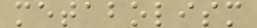metabolism
